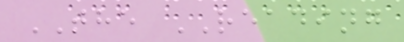THE READING
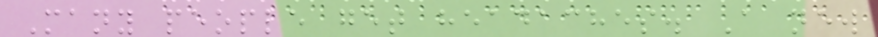Many people get headaches. A new
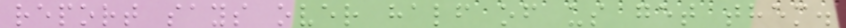report says over half of us get them.
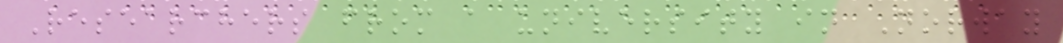Researchers from a university in Norway
